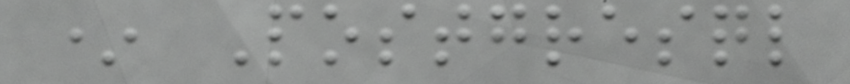* Postgresql
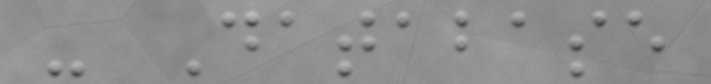- Database
